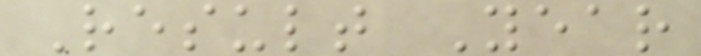Result Year
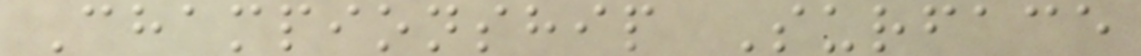Championship Surface
